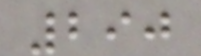290
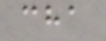cha
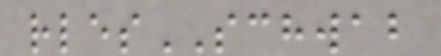rlesSCHWAB
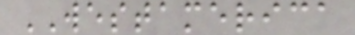WESTAMERICA
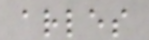arles
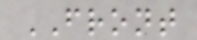FRONT
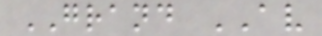GRAND AV
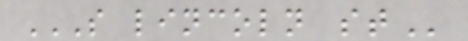S LINCOLN ST
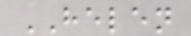HELEN
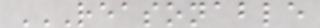REASONABLE
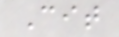Cit
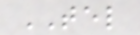TEL
